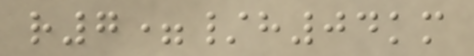r7=/h04km
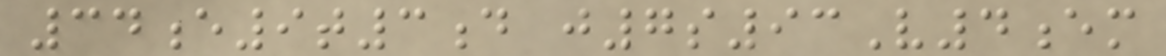34e9t3d j7s93V4em
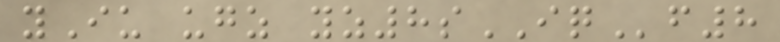yIu ugz yz8sIQf8
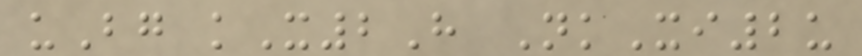uBg kX2H NkXi2u
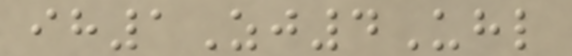ih1Zj4Uhl
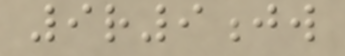9r9jw
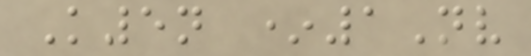K5n *1Nv
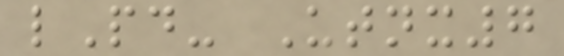lPd- Utnx7
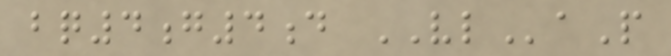bq4g4d VLaP
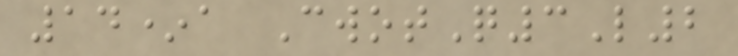14*a CwotQ3L2
